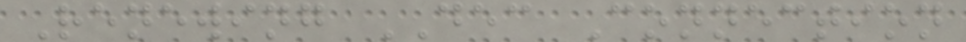Renewing DEC Connection
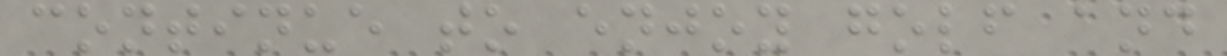continue to enjoy golf and
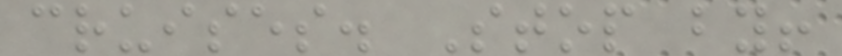cruises. Stop by!
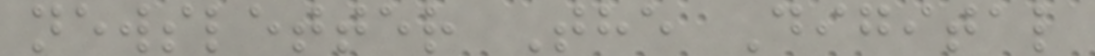newsletter The Digital
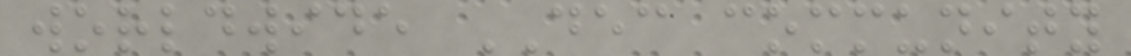worldwide DEC community
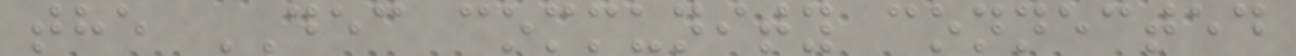the DEC community connected
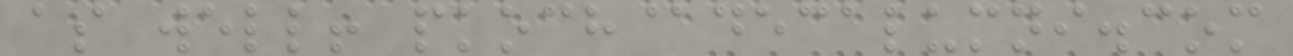as well! pkoch@decalumni.com
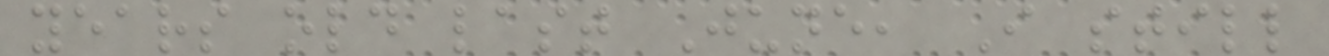years old last June, I still
